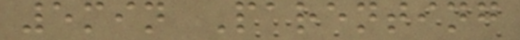5min Parenting
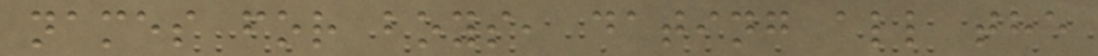names for boys, dating all the
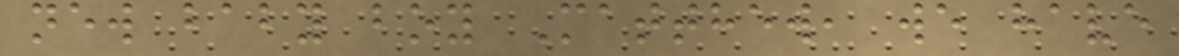new baby boy Matthew, we have
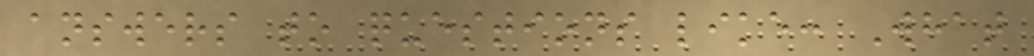answers to questions like: What
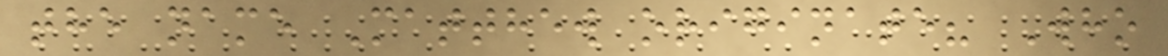the name Matthew originate? Who
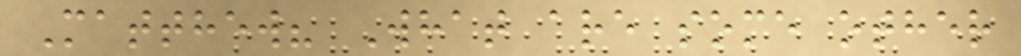Matthew? What are some other
